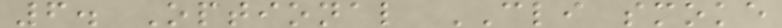6. Optional CLI smoke
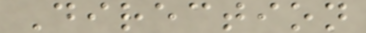Direction
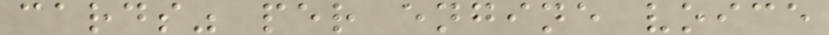cards" per engine voice
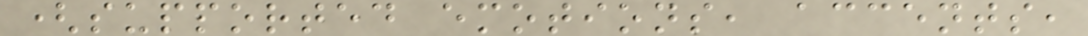(supported emotions, accents,
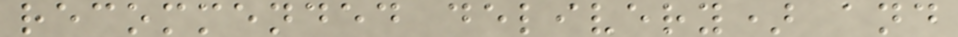recommended delivery) and
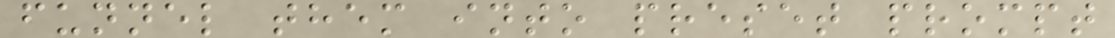funnel them into preset prompt
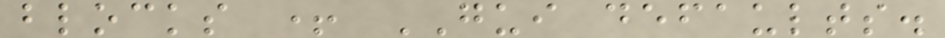blocks + GUI defaults.
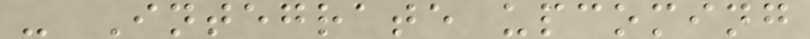- Integrate upcoming
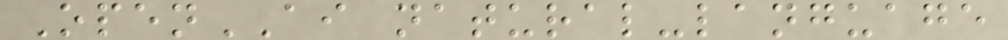OpenAI natural-language
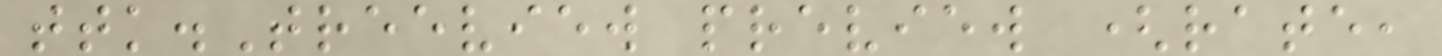ttk.Treeview preview (rate,
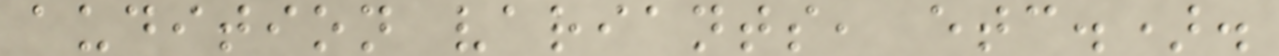audition variants, etc.).
